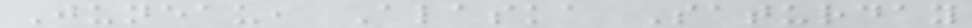Juneau, Alaska Saturday
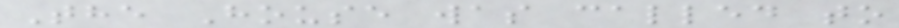The House was called to
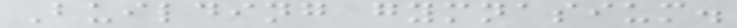Building gymnasium.
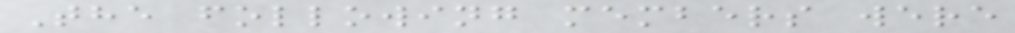The following members were
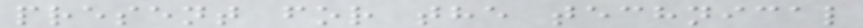present for the technical
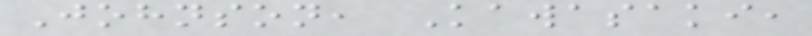Johnson, Kawasaki,
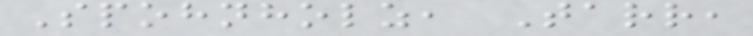Spohnholz, Tarr,
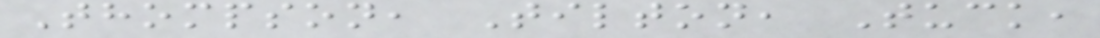Thompson, Tilton, Tuck,
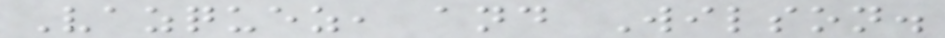Vazquez, and Wilson.
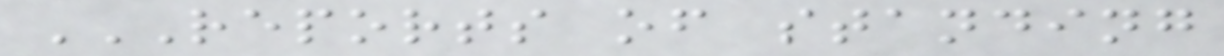REPORTS OF STANDING
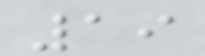19
